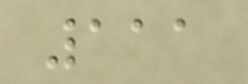111
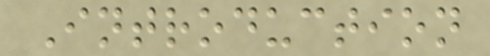Introduction
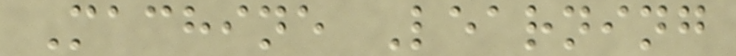Machine Learning
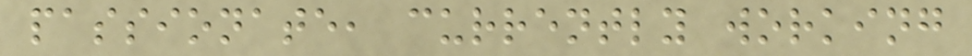passionate, currently working
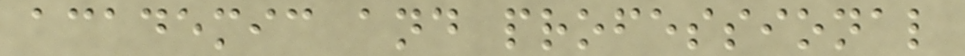academic and professional
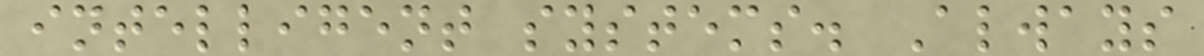intelligent systems. Always
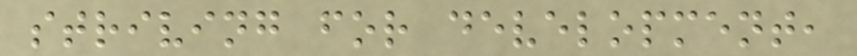striving for development,
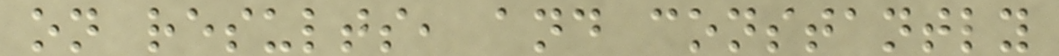on results, and constantly
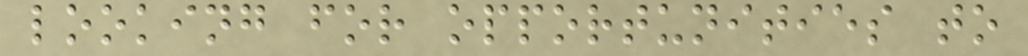looking for opportunities to
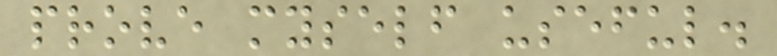prove myself useful.
